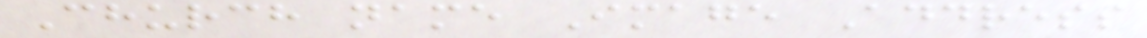Church name Image Address
